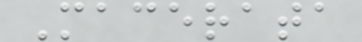Macerata
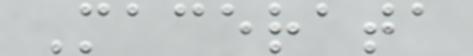Macerata
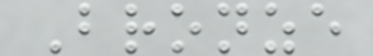Bronze
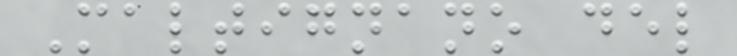Maltignano del
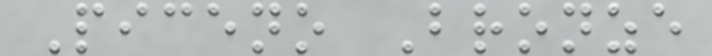Piceno Bronze
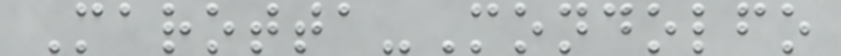Marotta-Mondolfo
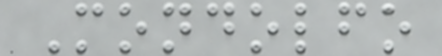Mondolfo
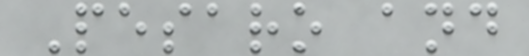Pesaro and
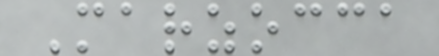Marzocca
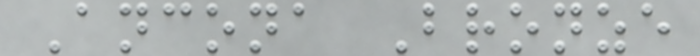Ancona Bronze
